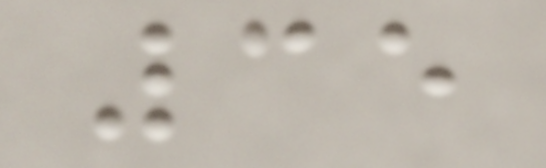35
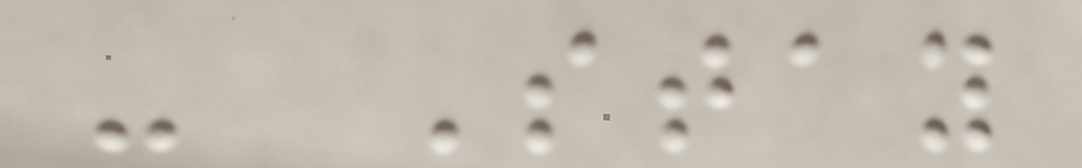- Stay
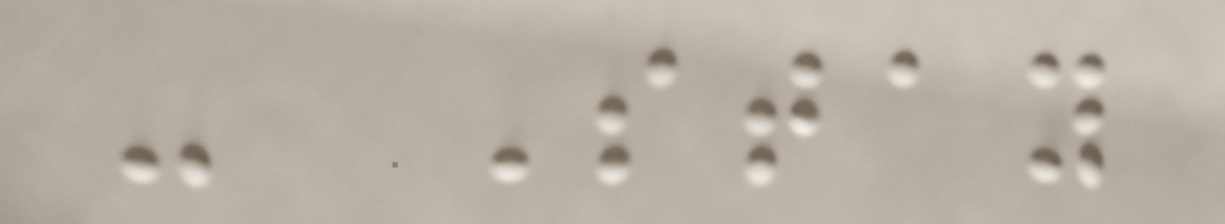- Stay
